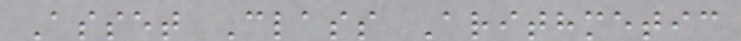Asset Class Arithmetic
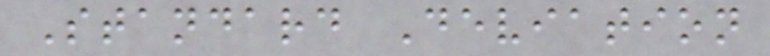Standard Deviation
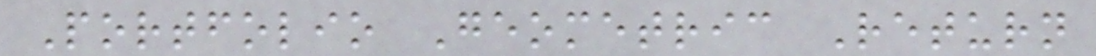Portfolio Geometric Return
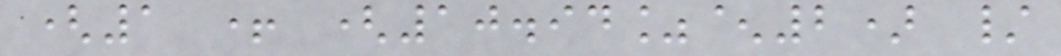(1 + (10.94%^2) /
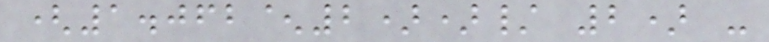(1.062^2))/ 2) -
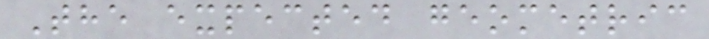The expected geometric
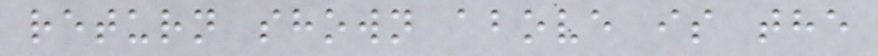return shown above is the
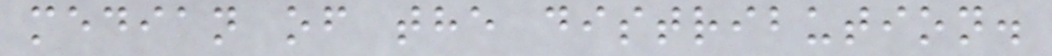median of the distribution.
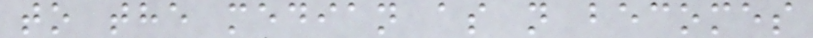to the median as n becomes
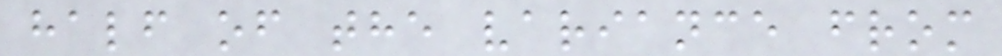half of the variance from
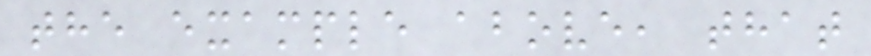the example above, that
